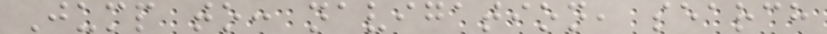Jump to: navigation, search
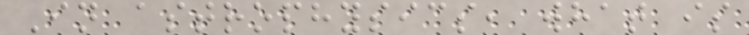In astrophysics, what is
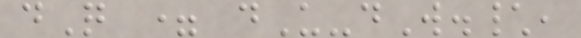dQ = dU-dW.\,
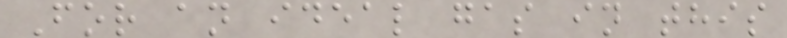For an ideal gas in this
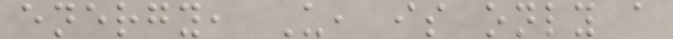energy, U, is only a
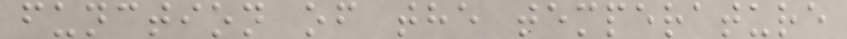function of the temperature
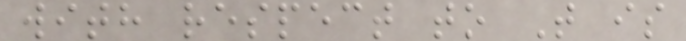with respect to T is
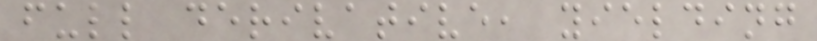full derivative, yielding
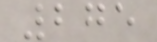275
